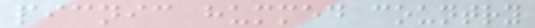picnic hummed country
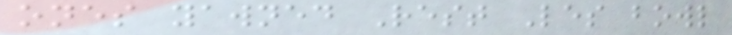ones yawned Rest Les bowl
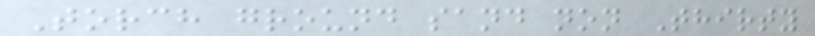Torch ground sand non Thirty
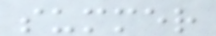summer
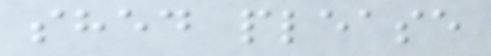shed please
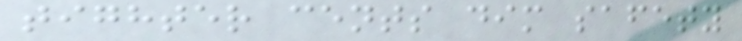tighter cents dim safety
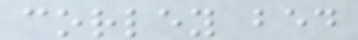corley bed
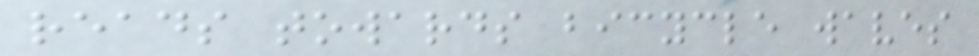reads towards bicycle waves
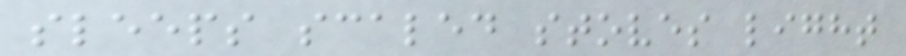sleeps scaled stoves light
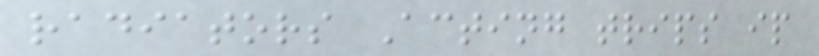radiators Acting trips ip
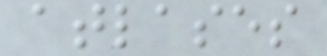atlases
